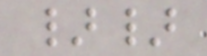}}
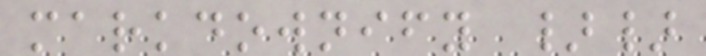markdownify }}
